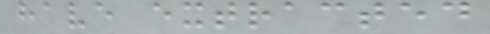have extracted
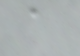a
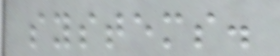systems.
